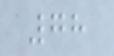78
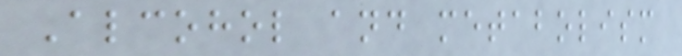Alcohol and metabolism
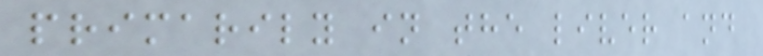primarily in the liver and
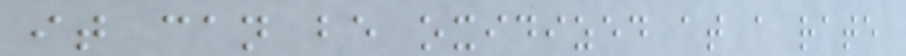it can be oxidized at a rate
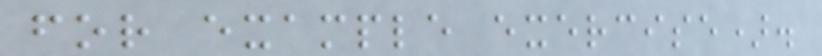for example exercise).
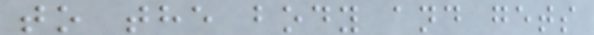to the body and gets
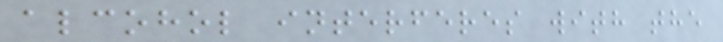alcohol interferes with the
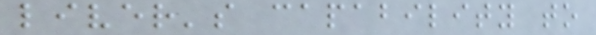liver's capability to
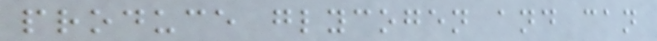produce glycogen and can
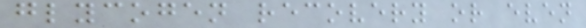glycogen recovery or even
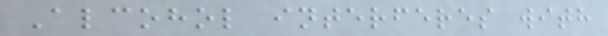Alcohol interferes with
